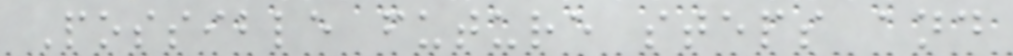Possible future steps and
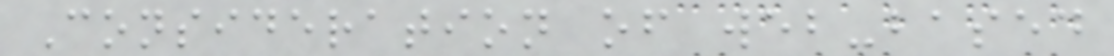Consideration of web-based
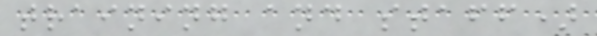training and staff)
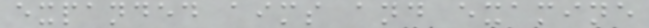expanded aims and examine
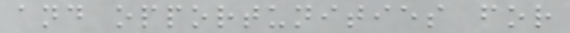and opportunities for
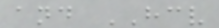and HCV
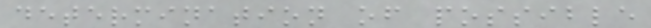determination of possible
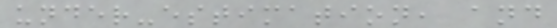under-estimation, and
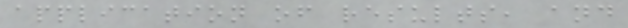application of results, and
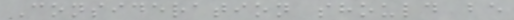Consideration should be
